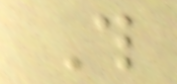This
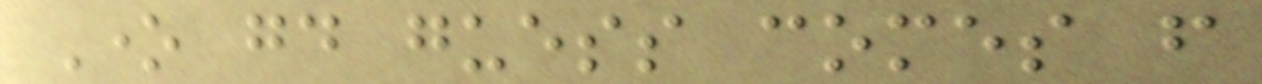One good guess comes from
